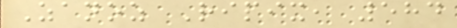Zanoz Ripix, 584
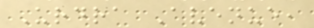Urdra Avenue,
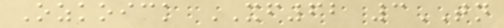Ozkoick XF62 3TN
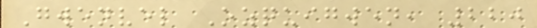Gwenvel Ozquigwen, 220
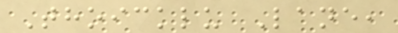Thoicklu Lane,
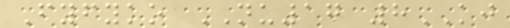Fyfyko NU17 8KJ
